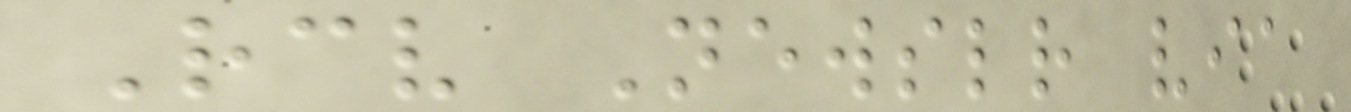Receive Newsletter via
